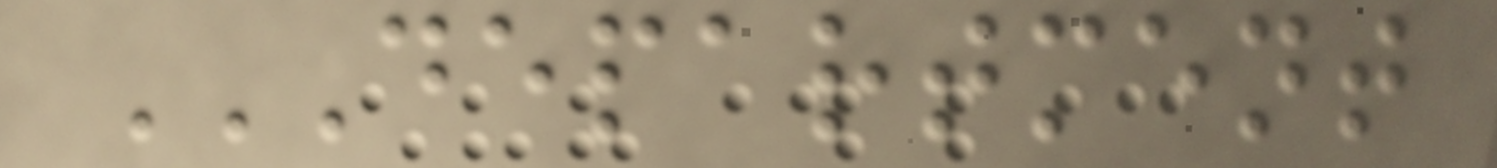DEPARTMENT
